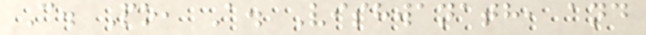C. Po, A. Vishwanath, and
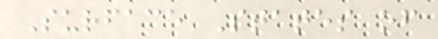Surface States of
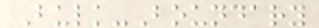Bulk-Boundary
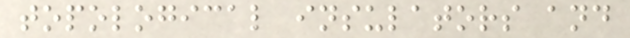topological insulators and
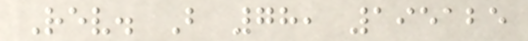Rev. B 78, 195125
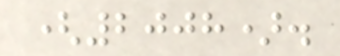(2008).
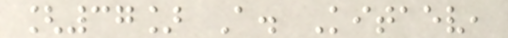[37] A. Kitaev,
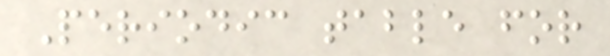Periodic table for
